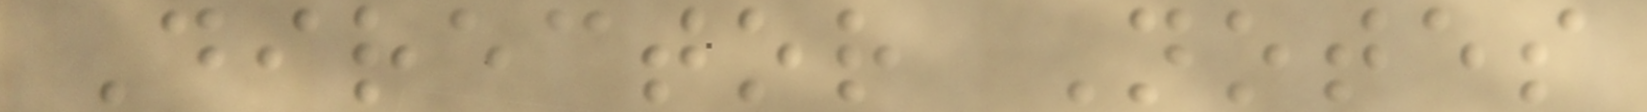Director Notes
